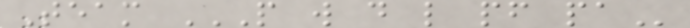Team P W D L PF PA
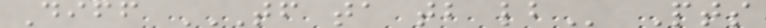Diff TF TA TB LB Pts
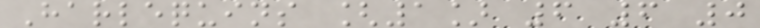Harlequins [1] 6 6 0
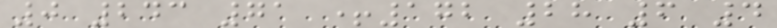0 243 71 +172 28 6 4
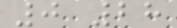0 28
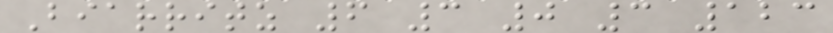Biarritz 6 3 0 3 123
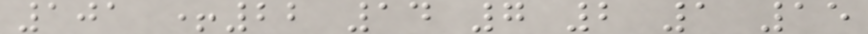101 +22 14 7 2 1 15
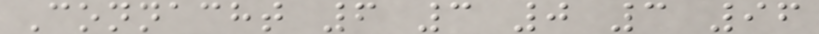Connacht 6 3 0 3 96
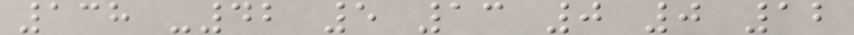138 -42 5 13 0 0 12
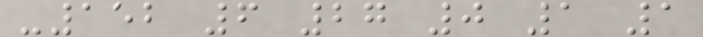-152 6 27 0 1 1
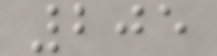205
